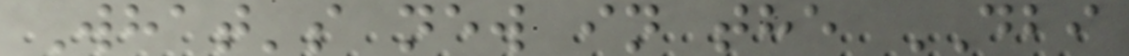What's new in the DBI
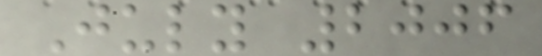July 2006
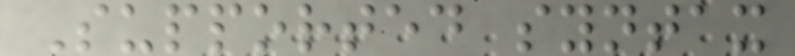Supported syntax
